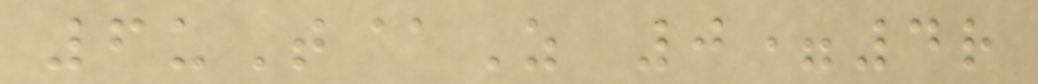6uT@Z 0=4r
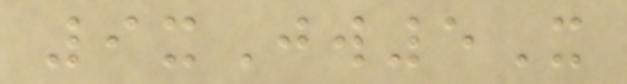9xJw5X
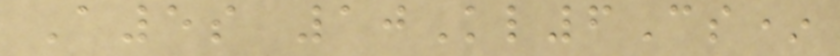A5s 10Kl6Cs*
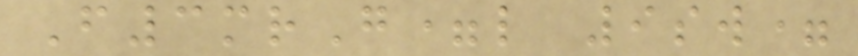F3mrG=l 9sw=
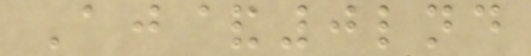Aj&0lnd
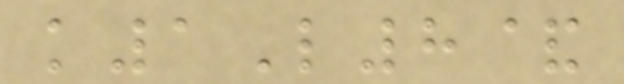k1L8&
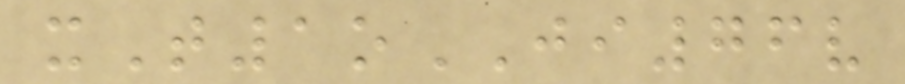xT1oJI76v
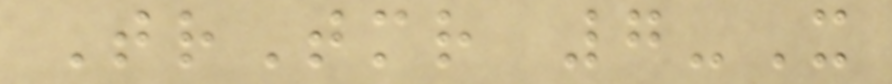TrTmr 7-X
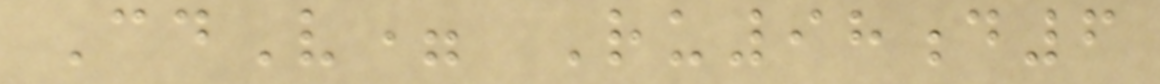CdV= Ru98d6
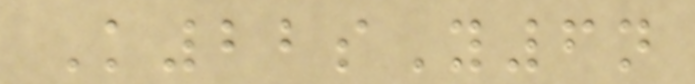K22sY6n
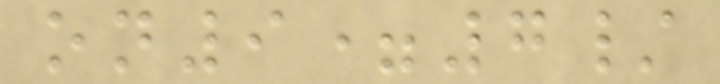on9=7/
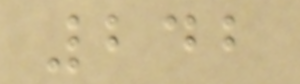242
